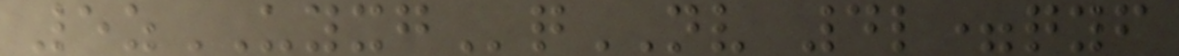5zUYXGqNV 4l=qyf
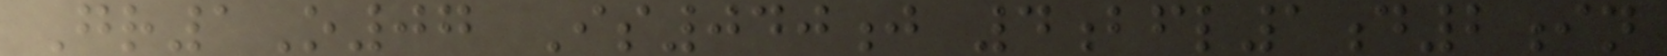Gr1O07 Is040j 4bfl1d2in
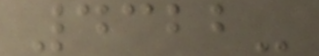4322-
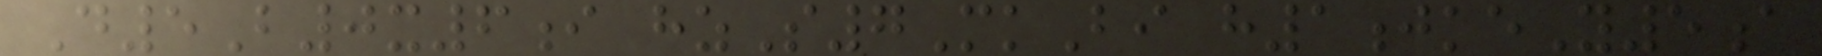D5B0x6i hzS7MkBi h1jkeY5a
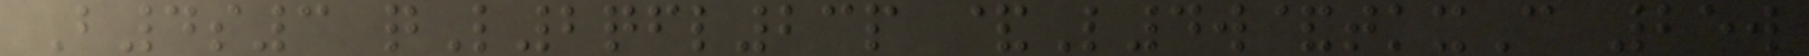B4s3 qL2qfl23p &L4w&tkxC 25w
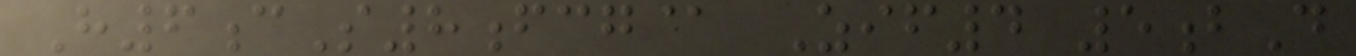H6cS8fcg@ Zif4 5bD
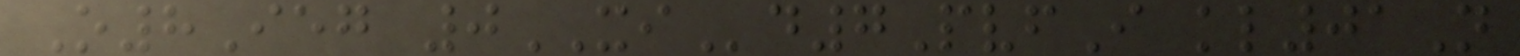O8Ieg 0XId7PvfI kl01N
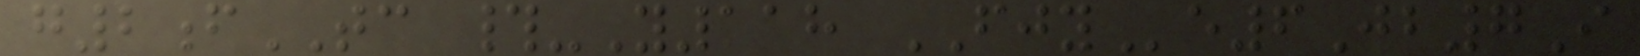g2fTC #-Y118 FJYe6Jb7I
